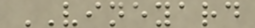VINEYARD
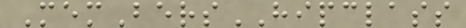MemBersHIPCLASS
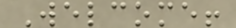Welcome!
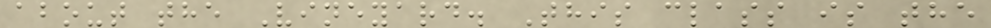about the Vineyard. This class is the
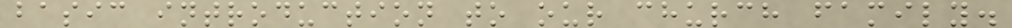basic introduction to our church family.
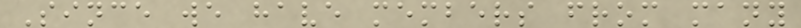Since we have members from many
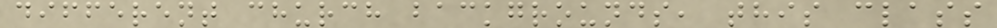different church backgrounds, this class
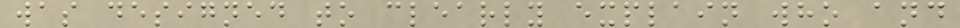was designed to clearly explain who and
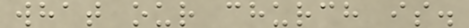what our church is.
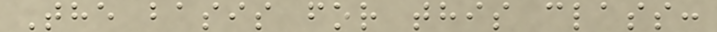The basis for this class:
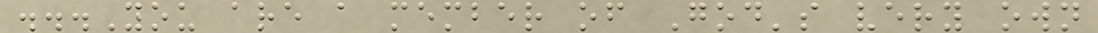...You are a member of God's very own
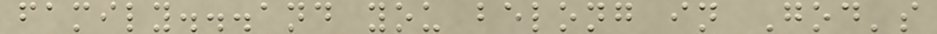family...and you belong in God's
